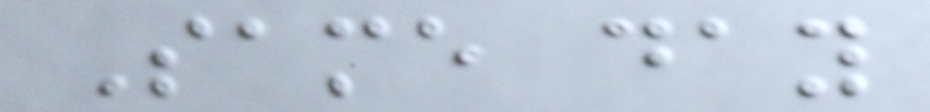Same day
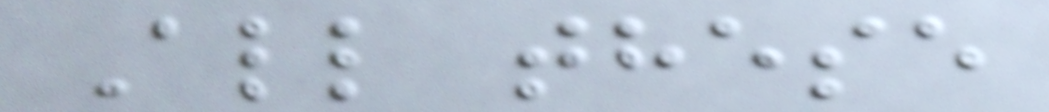All these
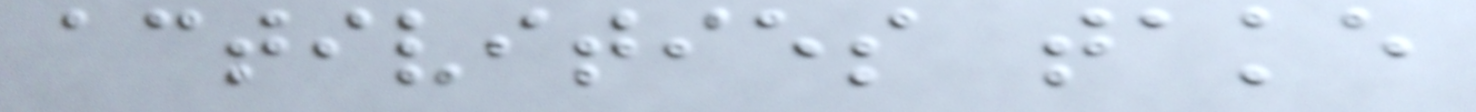activities take
